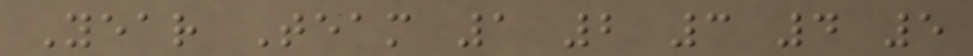Year Team 1 2 3 4 5
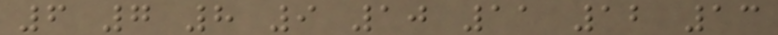6 7 8 9 10 11 12 13
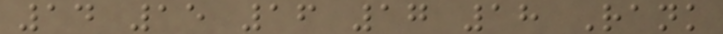14 15 16 17 18 Rank
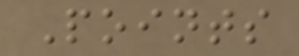Points
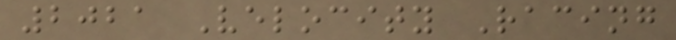2021 Velocity Racing
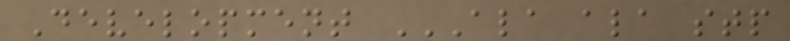Development ALA ALA STP
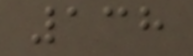138
